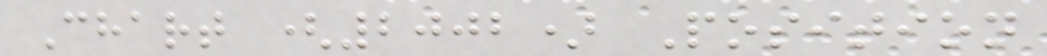Chart (2002) Position
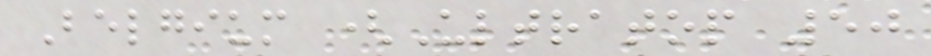Belgium (Ultratop 50
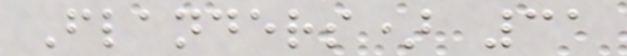Flanders) 31
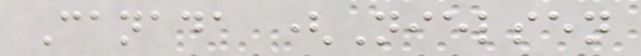Canada (Nielsen
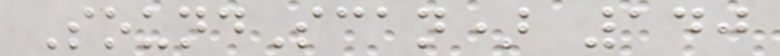SoundScan) 140
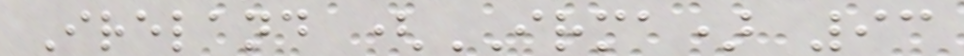Ireland (IRMA) 93
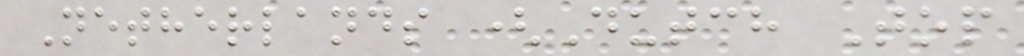Netherlands (Dutch Top
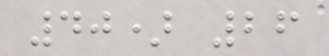40) 26
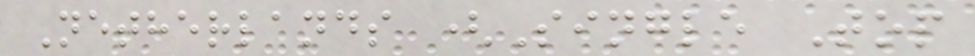Netherlands (Single Top
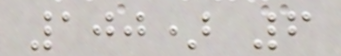100) 6
